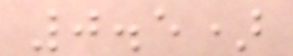0.5)
